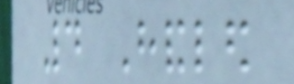4 Handled
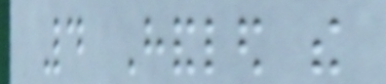4 Handled the
